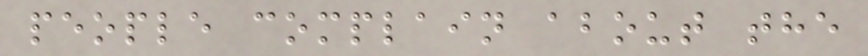people complain about the
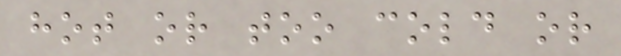hot or too cold or
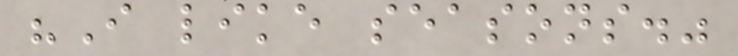"I like seasons."
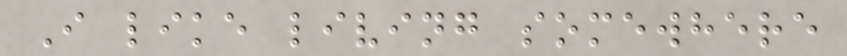I like living somewhere
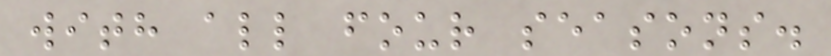with all four seasons.
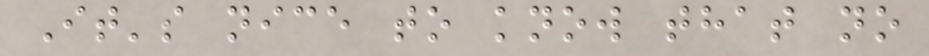It's nice to know that no
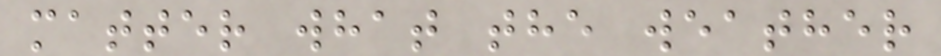matter what the weather
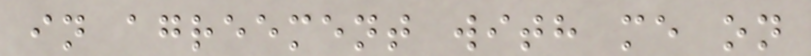in agreement with me on
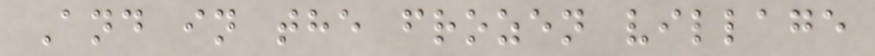And in the frozen village
